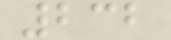232
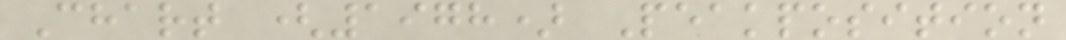Chart (1978) Peakposition
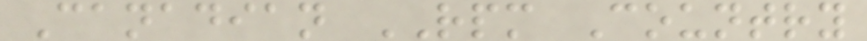Canadian RPM Country
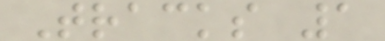Tracks 1
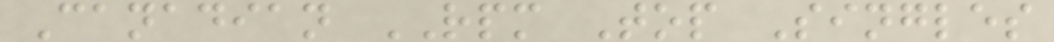Canadian RPM Top Singles
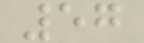57
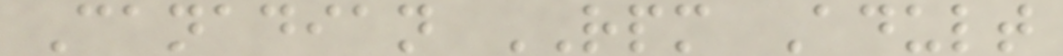Canadian RPM Adult
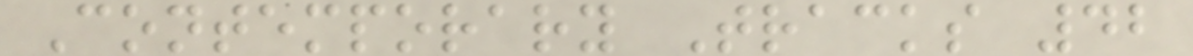Contemporary Tracks 42
